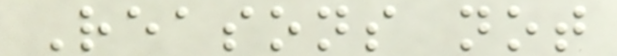Reasons not
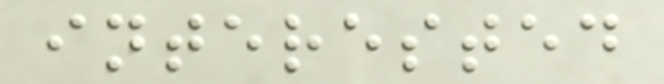interested
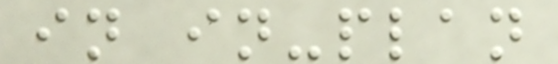in in-plan
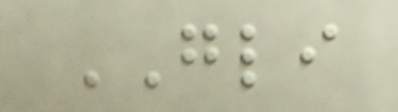GLI
